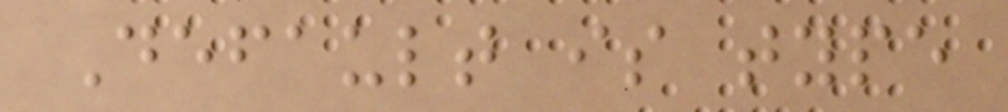Default is type
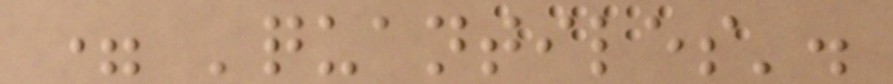= 'quantiles'.
